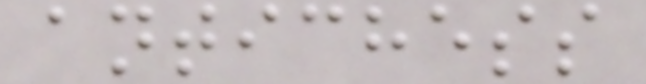antichess
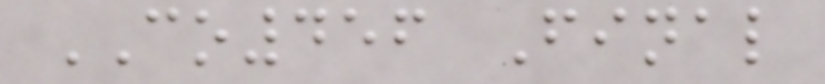CO456 Final
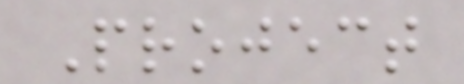Project
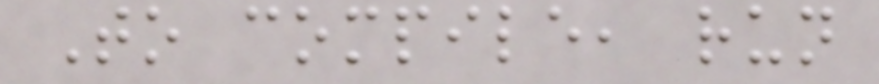To compile, run
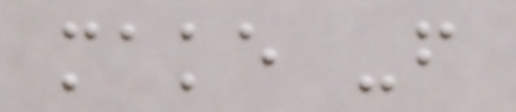make -f
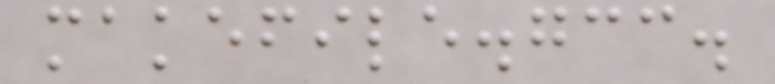makefile.gcc.
